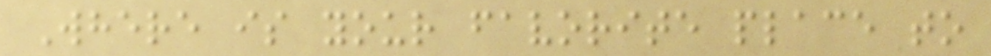Where is your favorite place to
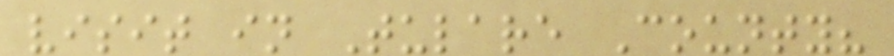visit in Tulare County?
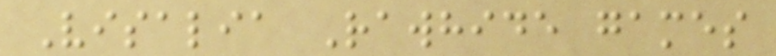Visalia Rawhide games
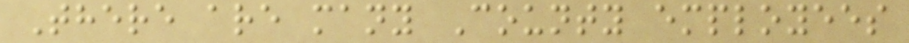There are many County employees
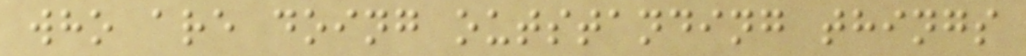who are doing outstanding things
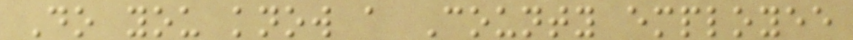Do you know a County employee
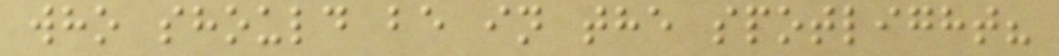who should be in the spotlight?
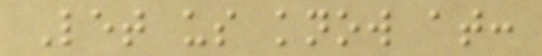Let us know at:
